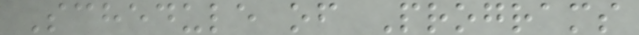Schedule of Programs
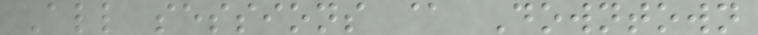All sessions @ Downtown
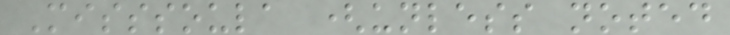Misssoula (unless noted
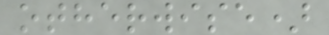otherwise)
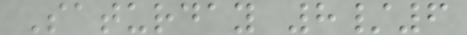Saturday 8/6
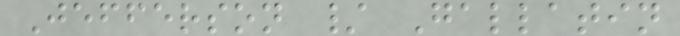Jefferson / Gallatin
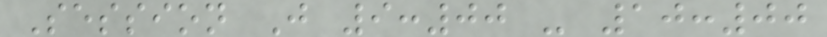Session J 9:00 - 10:00
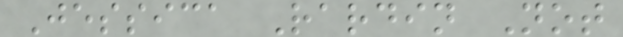Jessica Rardin Not
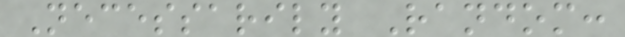Necessarily Random:
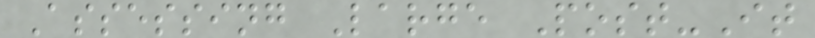Assessing Large Post-It
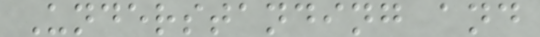Understanding and
